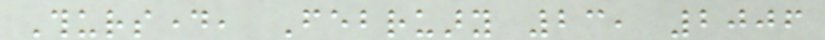Thursday, February 23, 2006
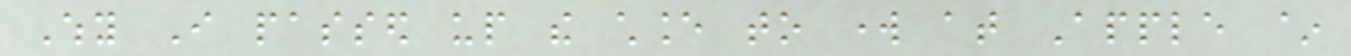Why I passed up the chance to work at Apple ~
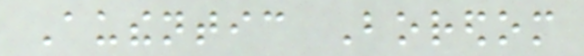Authentic Boredom
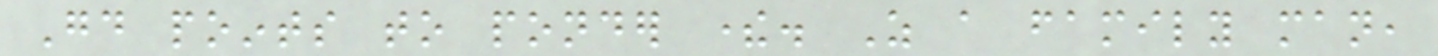Good points to ponder there. As a family man,
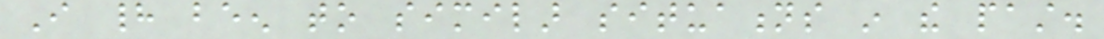I had been to similar situations in the past.
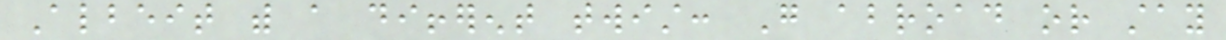Albeit with a different twist: Go abroad or stay
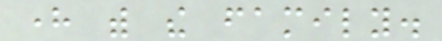here with the family.
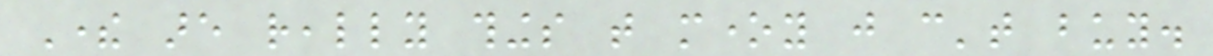There are really things that money just can't buy.
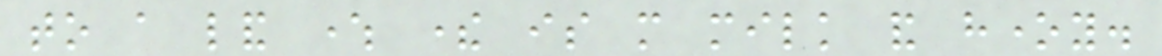to a land where there is more milk and honey.
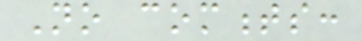No comments:
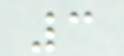3
